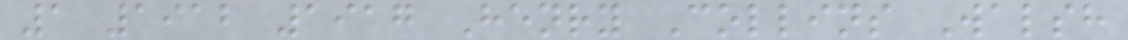1 1912 1917 Henry Collins Walsh
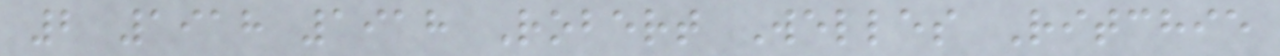2 1918 1918 Robert Welles Ritchie
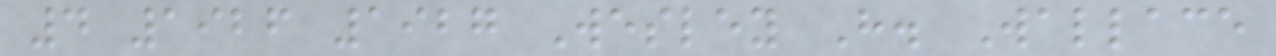4 1926 1927 Wesley H. Wallace
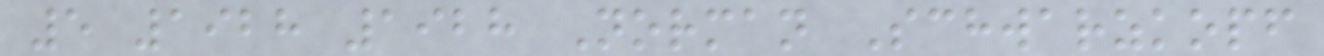5 1928 1928 Norman Schwarzkopf
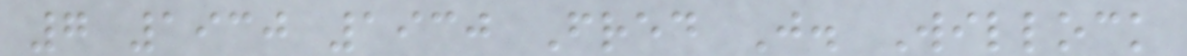7 1930 1930 Fred J. Willock
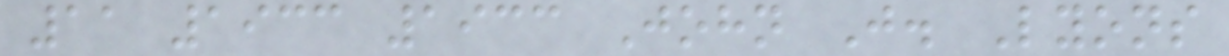11 1933 1933 John J. Lyons
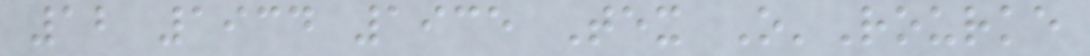12 1934 1935 Tex O'Rourke
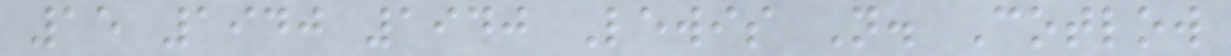15 1940 1940 Lewis N. Cotlow
